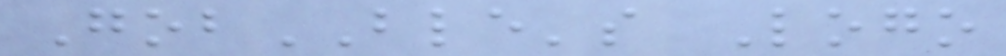GobBLE's Logo
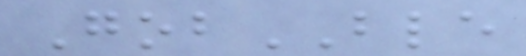GobBLE
